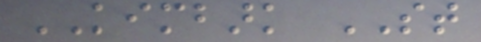KIMBARK ST
